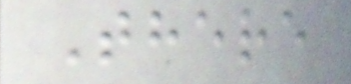There
